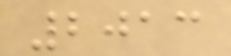2013
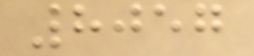8057
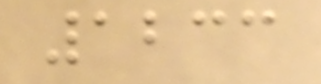1233
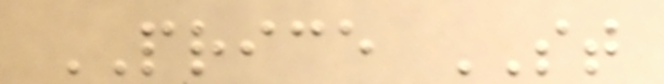PRICE ST
